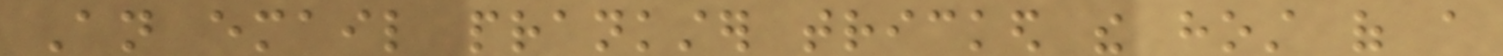An email prankster tricked the host of a
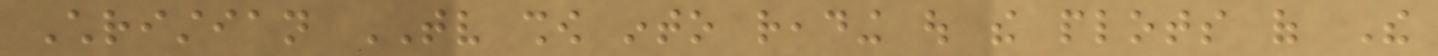Christian TV show into reading out the plots of The
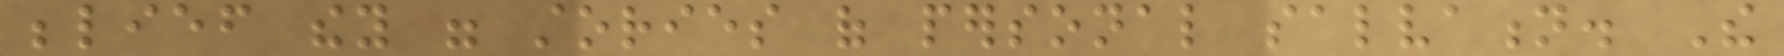belief they were stories of personal salvation. The
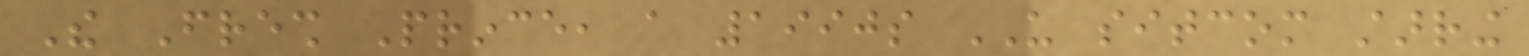The Fresh Prince, a 1990s US sitcom starring
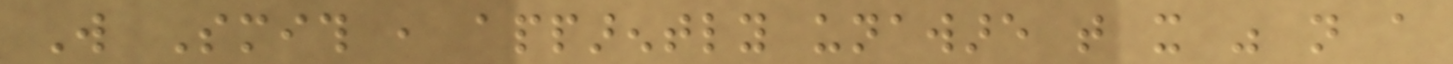Will Smith , apparently unaware that it was not a
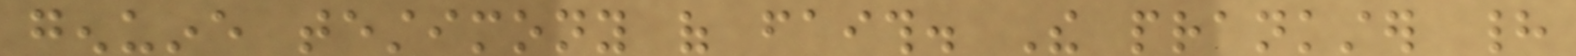genuine testimony of faith. The prankster had
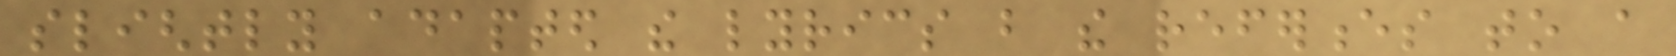slightly adapted the lyrics but the references to a
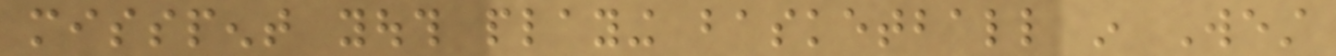misspent youth playing basketball in West
